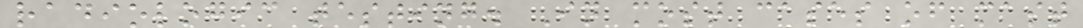radiologic testing. In most cases of mast
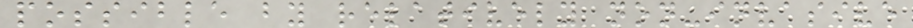possible by relatively non-invasive
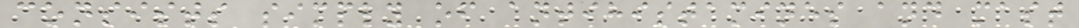consists simply of antihistamines and mast
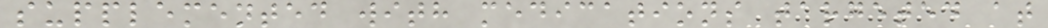supplemented with medications targeted at
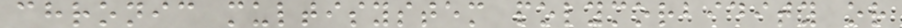chronic multisystem polymorbidity or
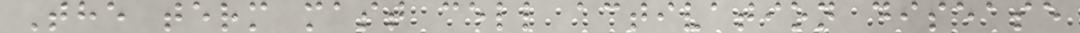The term mast cell activation disease
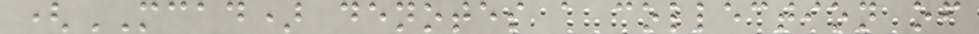(MCAD) denotes a collection of
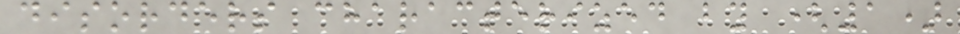disorders characterized by (1)
